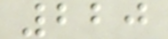220
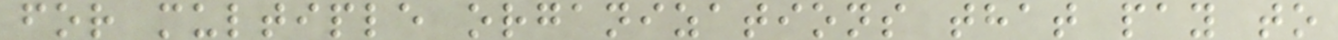for multiple organizations that pay to
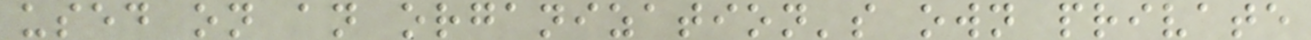used on an organization's own private
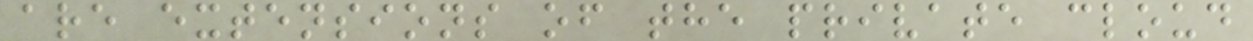are extensions of the private cloud
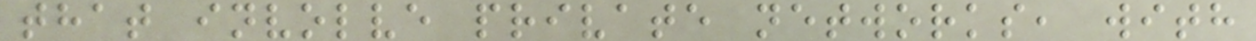that involve private networks, with
